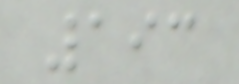193
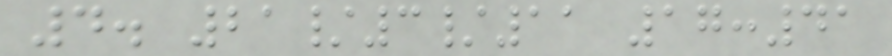4. 21/3/11 17:41
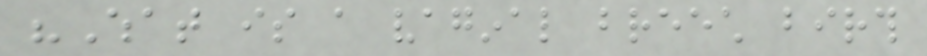"What is a vaginal breech birth
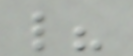like?
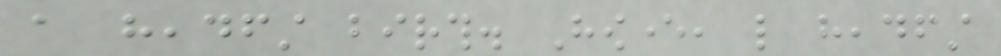a headfirst birth. However, like headfirst
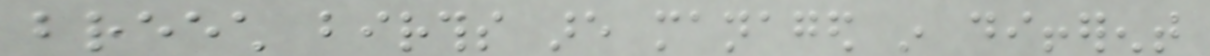breech births are managed in different
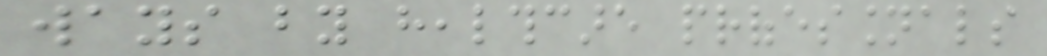ways by healthcare professionals
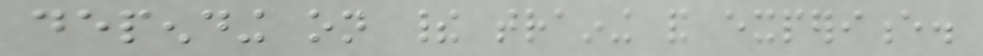depending on their training and experience.
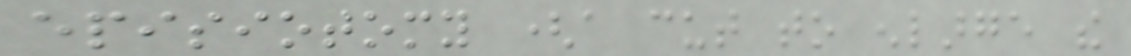episiotomy (a cut to enlarge the
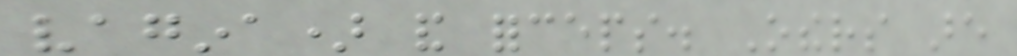vagina) and forceps. Others are
